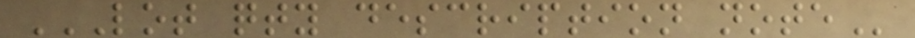LOT QTY DESCRIPTION NOTE
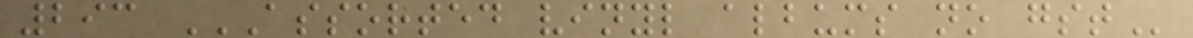293 ASSORTED VINYL ALBUMS NO GST
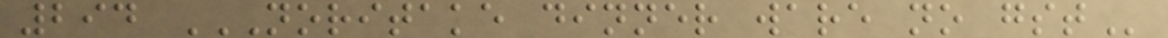294 NORITAKE DINNER WARE NO GST
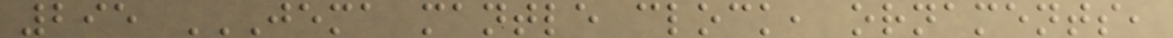295 JEMA MANTLE CLOCK, ORNAMENTS,
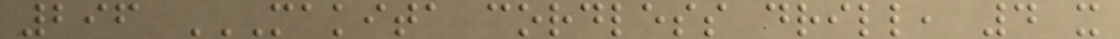296 MAKITA CORDLESS DRILL, 4 X
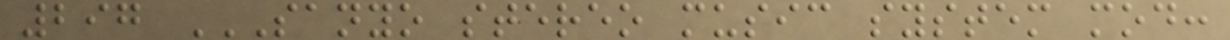297 SANYO STEREO MUSIC SYSTEM MOD:
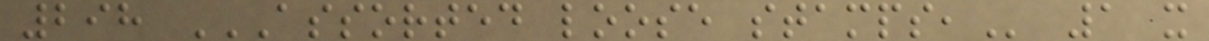298 ASSORTED LOOSE STAMPS, 1 x
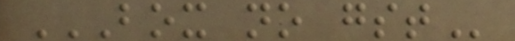BOX NO GST
